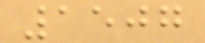1507
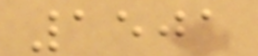1501
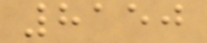8150
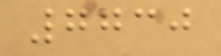7730
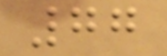77
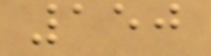150
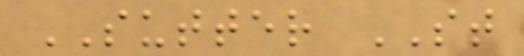SUTTER ST
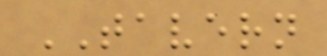TAVERN
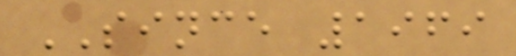SINCE 1969
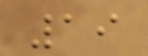19
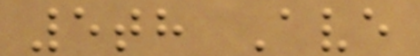5th Ave
